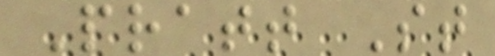Pratt St
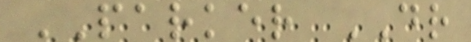PARKER DR
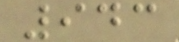943
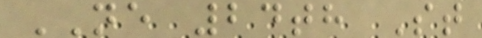NE 24th St
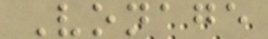Vonage
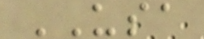USA
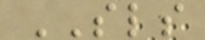SLS
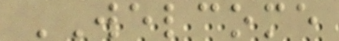WELCOME
